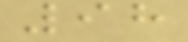98
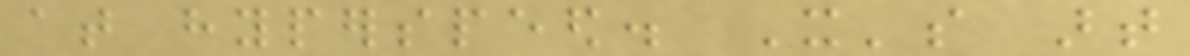at hyperspeed. It's art
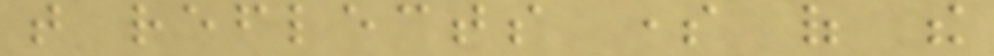that reflects some of the
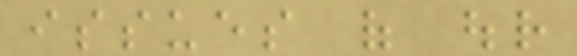issues of our
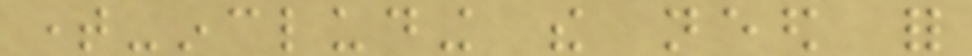time-including the need for
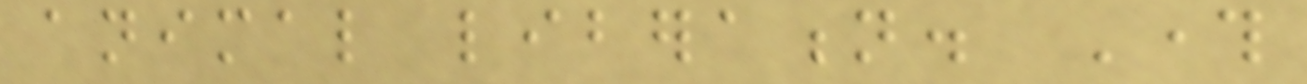animal liberation. Through
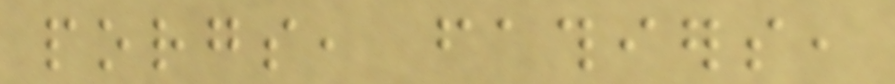porgs, fathiers,
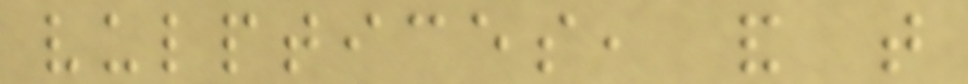vulptices, and that
